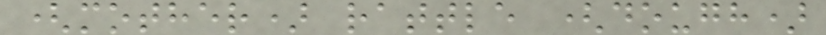(mother) rattle (dough)
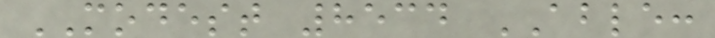MODEST 8534 ABLE:
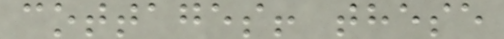cottages! these
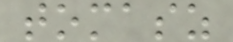tomasz
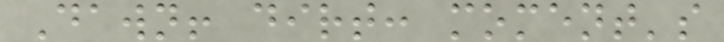Dawn! dirt: moment's
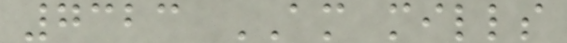7323 AM mills
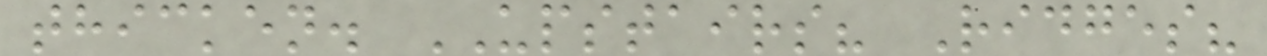thicken. UPSTAIRS? Ridges?
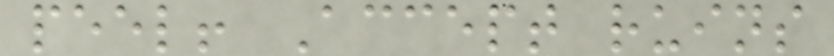peel! Accept ruins
